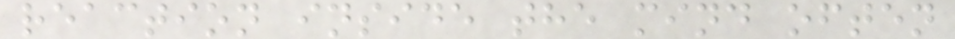reaction inside the mind often
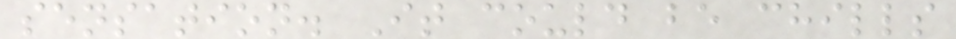sensation. It could be chills
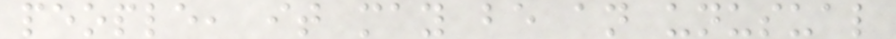people, it may be an unusual
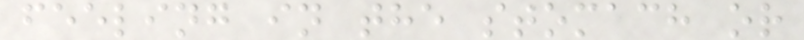feeling in the stomach or
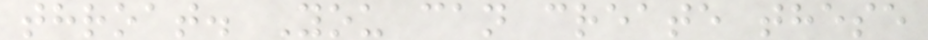throat. You can create these
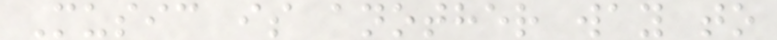Music is another way to
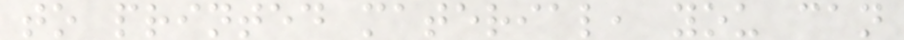to printed material, you can
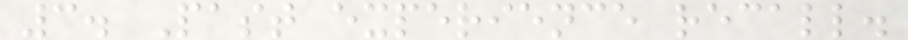3. Past experience recall.
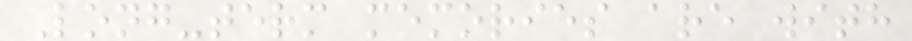Long-term memories are with
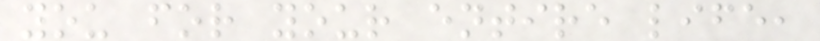you for your entire life,
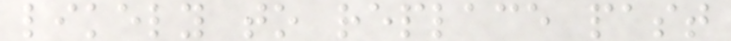likely to replace past
